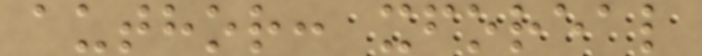author: xforeal
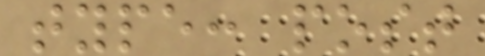type: post
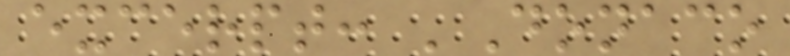excerpt: 'Donaco
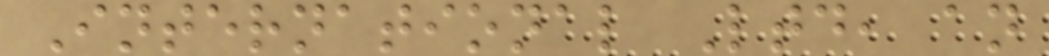International Ltd, an
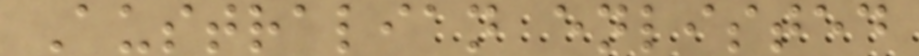Australian enlisted
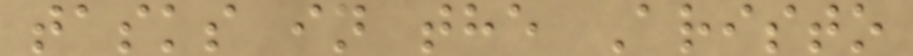tasks in the Aristo
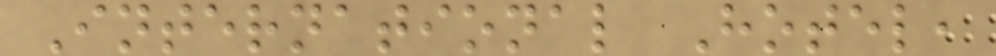International Hotel,
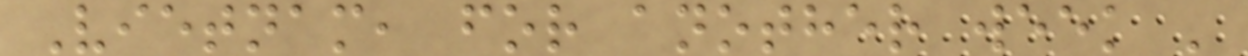Vietnam, for another week '
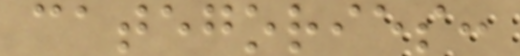categories:
